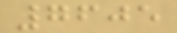7605
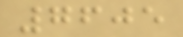7605
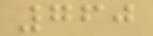760
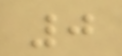0
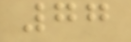77
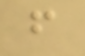f
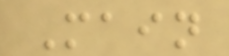Main
